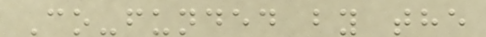Co-funded by the
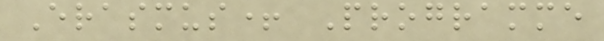Erasmus+ Programme
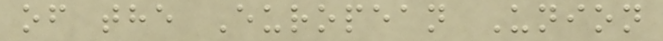of the European Union
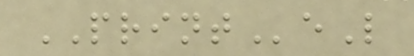PRINTeL
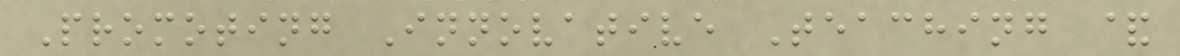Promoting Innovative Teaching &
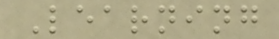Learning
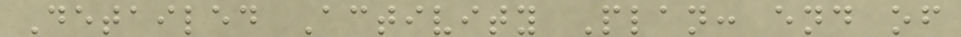Detailed Activity Plan: end of
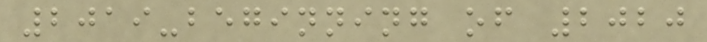2019-beginning of 2020
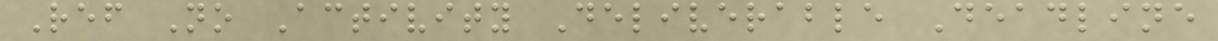Ref No Activity Deliverable Deadline
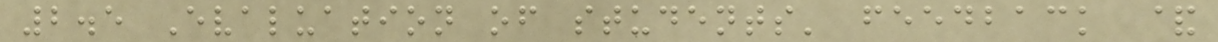2.5 Evaluation of students' feedback &
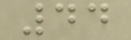44
